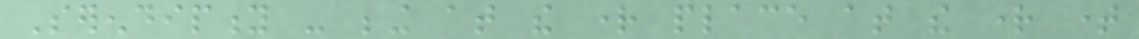Serendipity - being at the right place at the right time
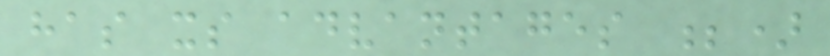has its advantages ;)
